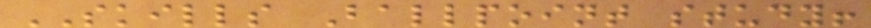SKILLS Ballpoint study!
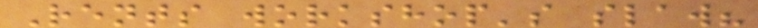Rents workshop's slaw?
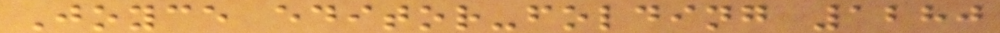Joyce editor-folding 1280
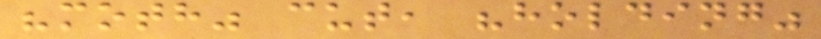"moth" cut, "holding"
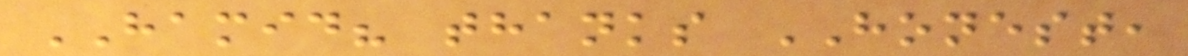HAMID? thanks HONEST,
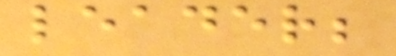leader;
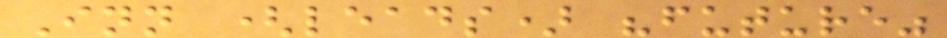Inn (leads) "future"
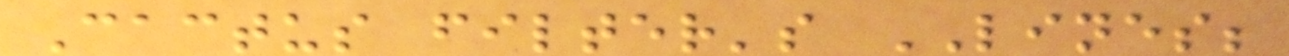Cactus filter's LINES;
